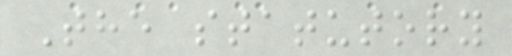The statutory
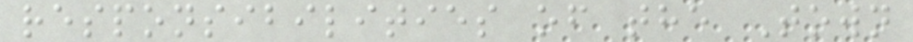responsibilities of the Town
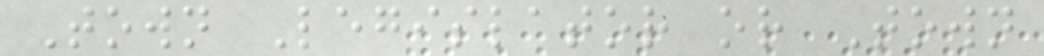Town Legislator or Town
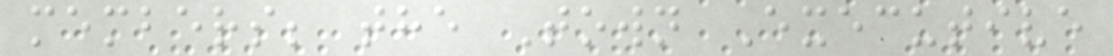members; the Town Executive
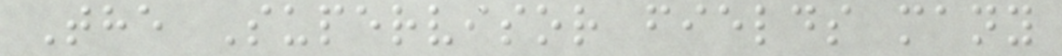The Supervisor fields many
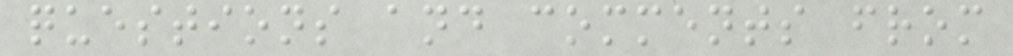questions and comments from
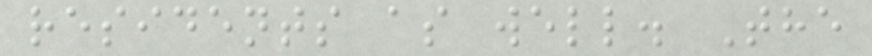residents as well. The
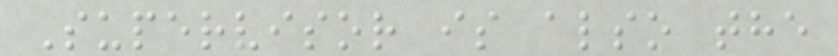Supervisor is also the
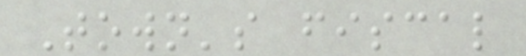Town's fiscal
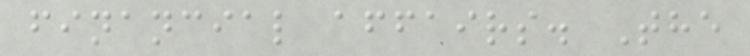financial affairs. The
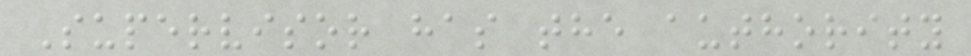Supervisor has the authority
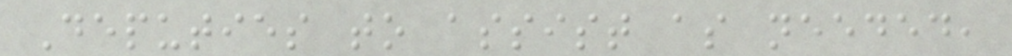Deputies to assist as needed,
